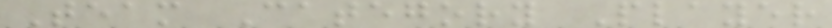Team Category Player
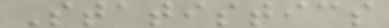Statistics
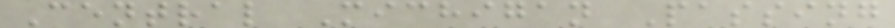Central Michigan Passing
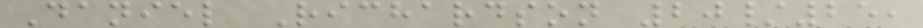Daniel Richardson 20/25,
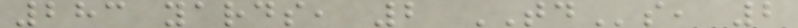283 yards, 2 TDs, 2
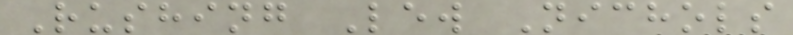Rushing Lew Nichols
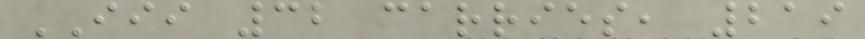III 32 carries, 219
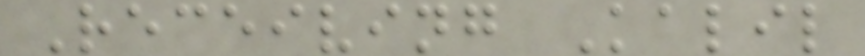Receiving Kalil
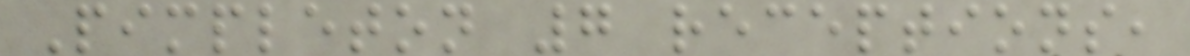Pimpleton 7 receptions,
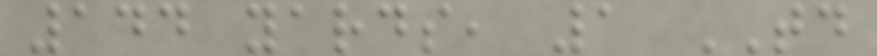144 yards, 1 TD
